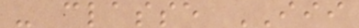- classe III
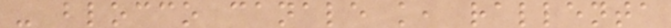- blocco canale k, rallenta
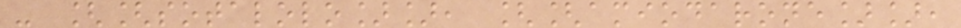- [[sotalolo]], [[amiodarone]],
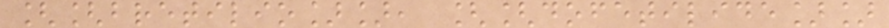[[bretilio]], [[dofetilide]]
